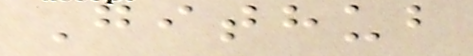Github
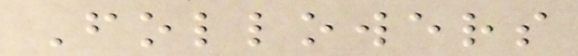Followers
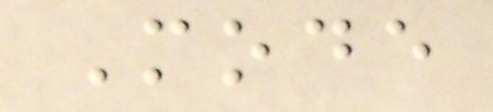Mode
